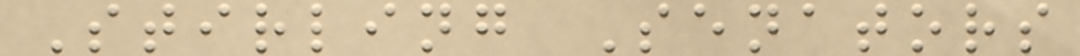Stirling Senators
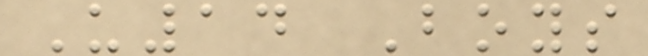U14 Boys
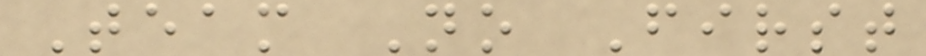Team No First
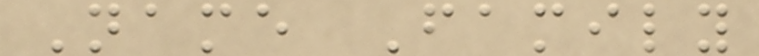Name Family
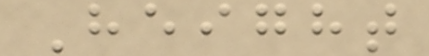Height
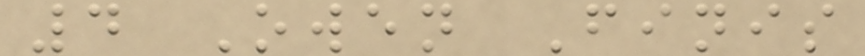4 Owen Finis
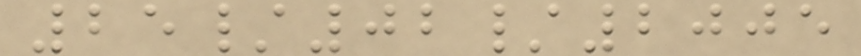25/02/2005
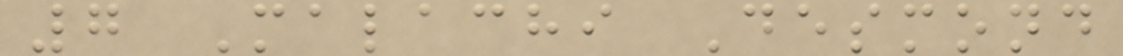7 Malachi Desmond
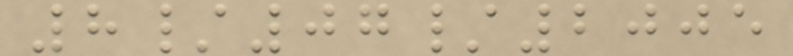8/07/2005
